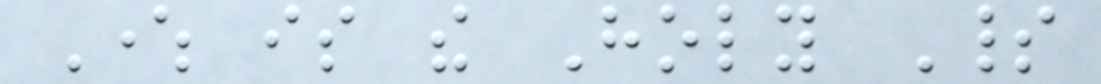Where is the Holy Spirit
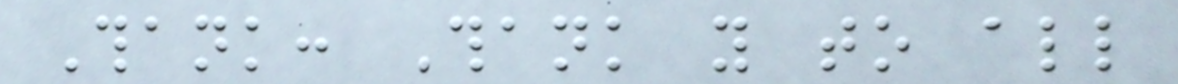Thank: Thank you to all
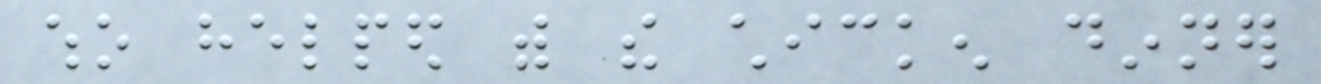who helped with the chicken dinner
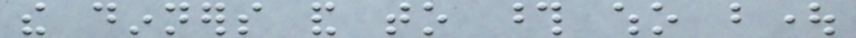the dinners and to those who bought
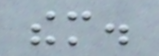them.
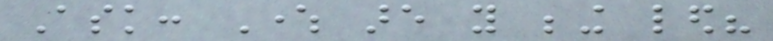Ask: Where are you being led?
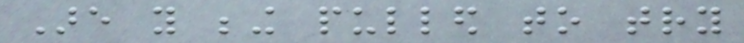Are you being pulled to try
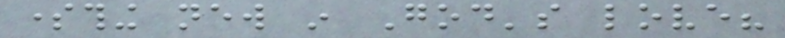something new in God's love?
